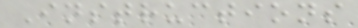Instructions
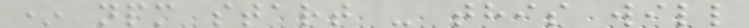* npm start - this will
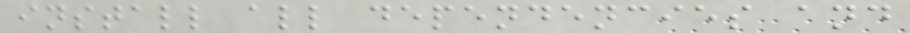install all dependencies and
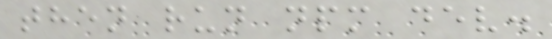then run npm dev.
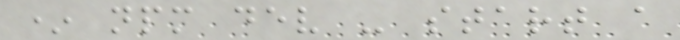* npm dev - start a
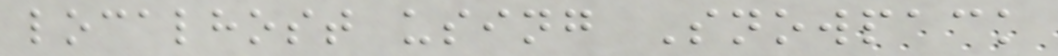localhost using Snowpack
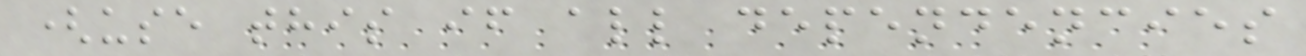(use this if all dependencies
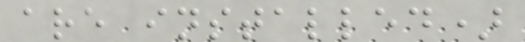are installed)
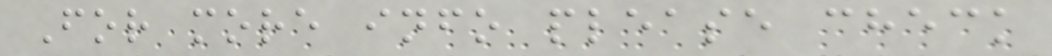For more info please check
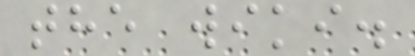the wiki.
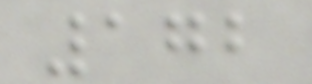172
